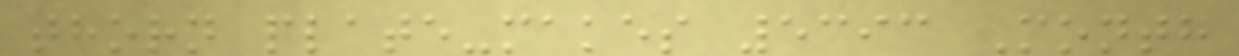thorn plate-makes 5393 Month
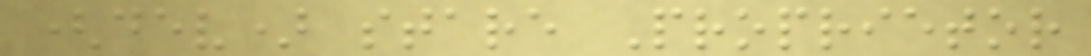(dev) stare Proprietor
